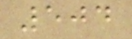504
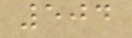504
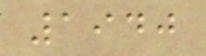1940
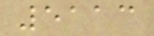5113
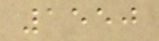1550
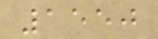1550
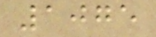1075
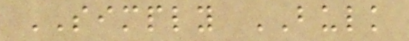SIMPLY BULK
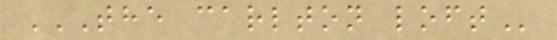THE CARLTON LOFT
